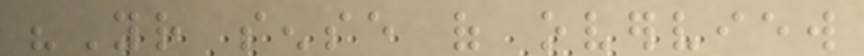"Your sense of overview
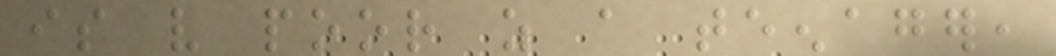is very poor as a teenager,
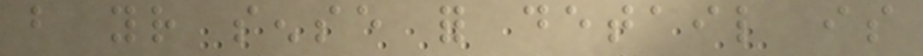but your sense for detail is
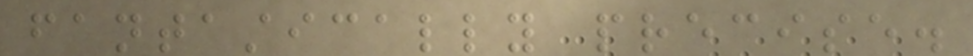fantastically precise.
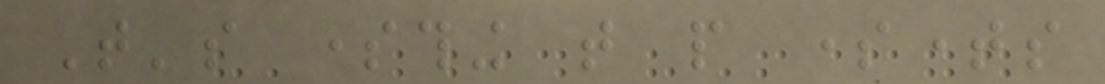That's something that people sometimes
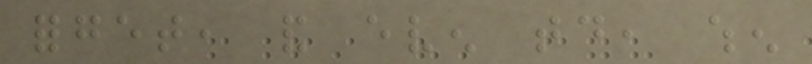forget, and even today, when
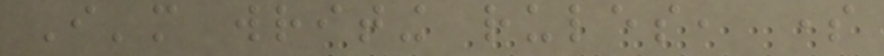I'm writing rules, some
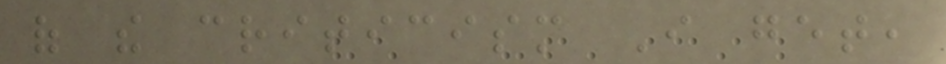of the criticism I get,
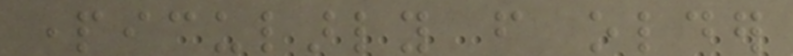particularly from older
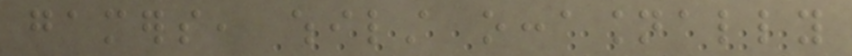gamers, whilst occasionally
